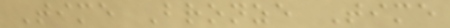Time Bronze Time
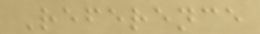Reference
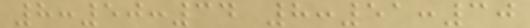8:50:34 8:51:30
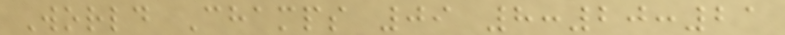World Champs 09 8:20:21
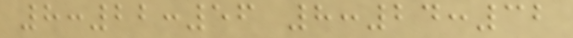8:22:56 8:24:32
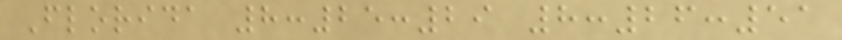Florida 8:25:29 8:26:51
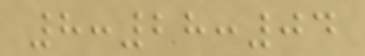8:28:04
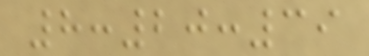8:20:39
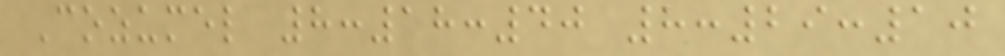Cozumel 8:18:40 8:29:10
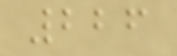226
